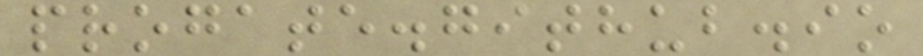progate.github.io
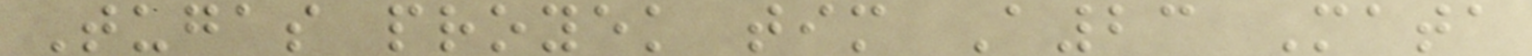Tugas proyek tim A23 Mata
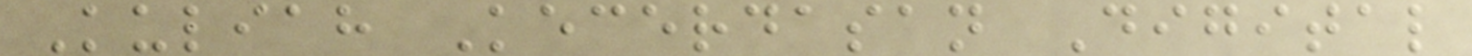Kuliah Kecerdasan Digital
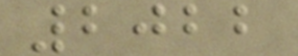2022
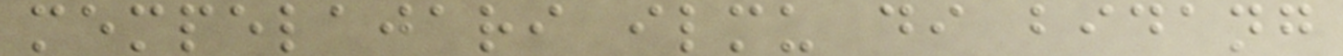mempelajari ilmu di bidang
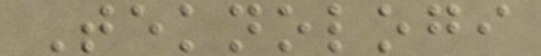Teknologi
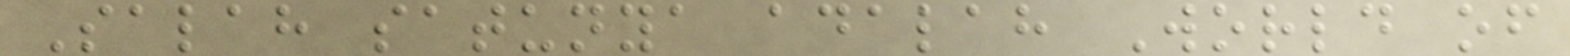Salah satunya adalah World of
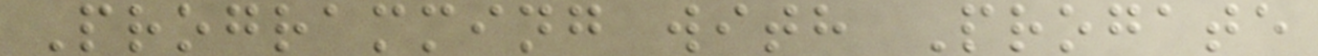Programming with Progate
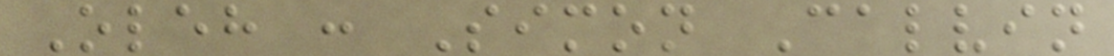Oleh : Simon Calvin
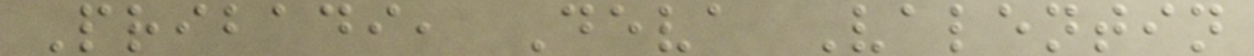Pribadi, Deva Valentin
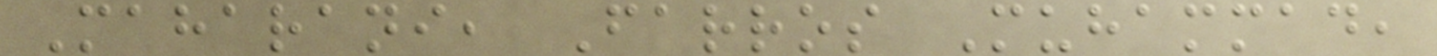Maharani, Farros Muhammad,
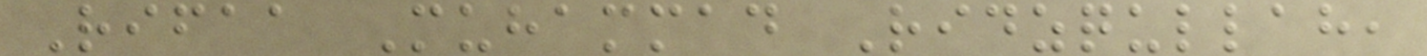Rifaa Muhammad Ridzqullah,
